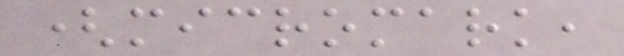(micromark,
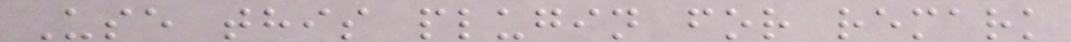Use this plugin for remark
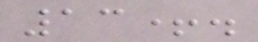13+.
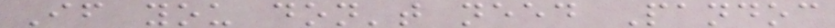If you don't need Pandoc
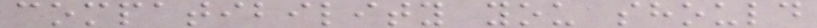compatibility you should
